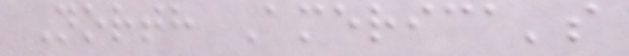North America's
